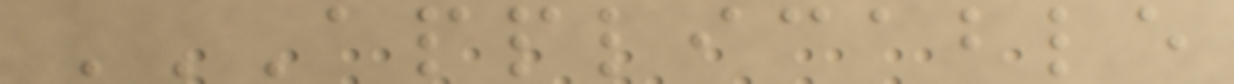APPLICABLE
